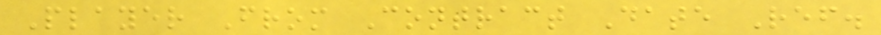Player From Contract Date Ref.
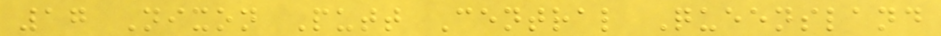17 Nixon Putt Central Queensland
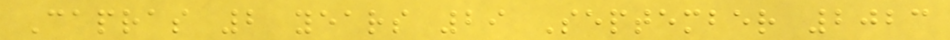Capras 2 years 29 September 2023
